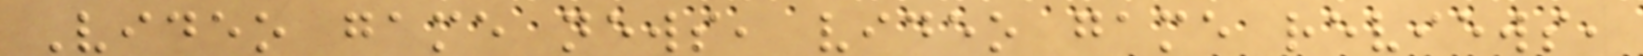Video game news, video game reviews,
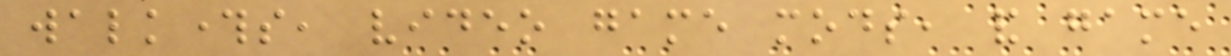walkthroughs, video game mods, and game
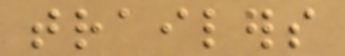trailers
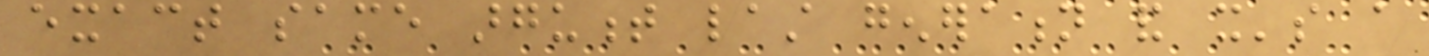exact same argument last generation and it's a
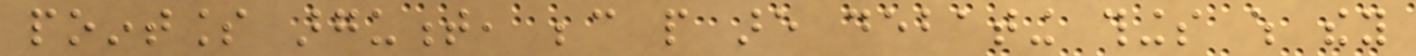pointless argument, because people are debating things which they
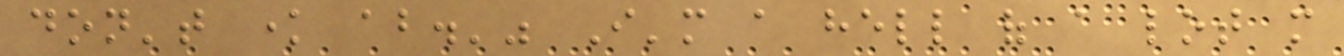don't know about.'" I'm a hell of a lot more
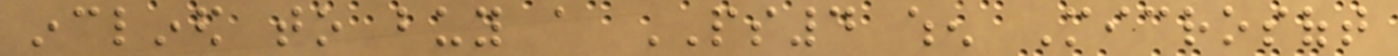inclined to buy a PS4 when Microsoft
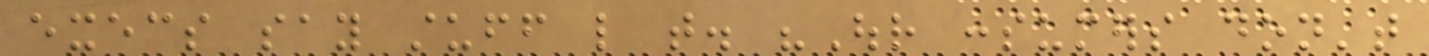execs say stuff like that. "Our consumers don't
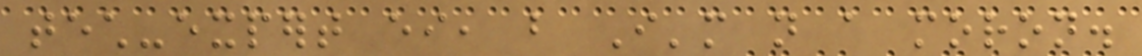tech-expert either, but I'm not a moron.
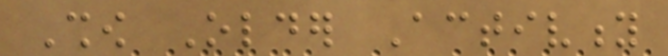Show Older Activity
